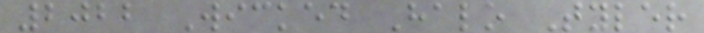2022 Wicked Halo Tyler
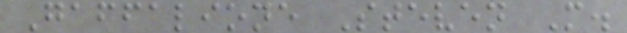Gaffalione Steven M.
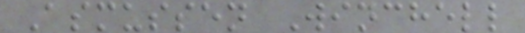Asmussen Winchell
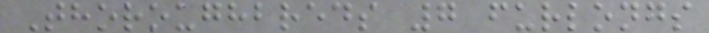Thoroughbreds 7 furlongs
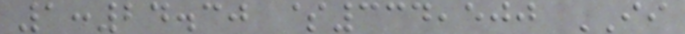1:24.30 $334,500 II
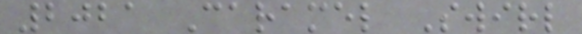2021 Caramel Swirl
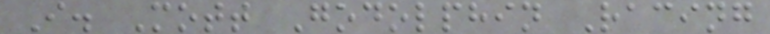I. Mott Godolphin Racing
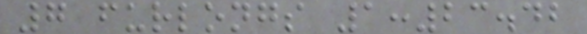7 furlongs 1:23.42
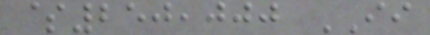$250,000 II
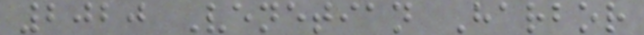2020 Venetian Harbor
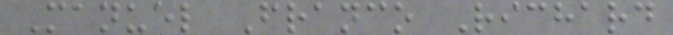Manuel Franco Richard
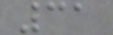31
